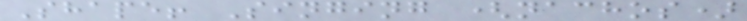Shape! Singing (nachos)
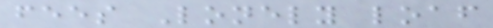fees Lonely loaf
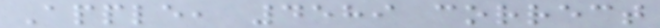Apple, 4589 correct
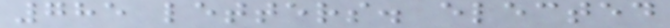785 letters. elected
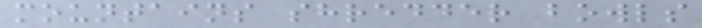mountains shredder bowls
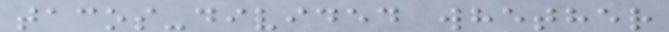tacos-divided whether
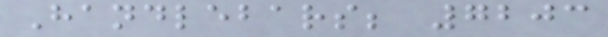Handlebars; 7203
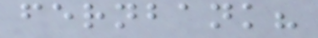fernbank?
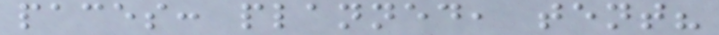paces: planned, tent?
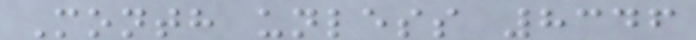Month unless 8346
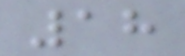18
